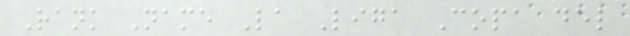Rank Name La Liga Copa del
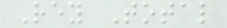Rey Total
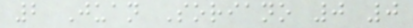2 Juan Soriano 0 0
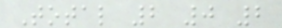Total 2 0 2
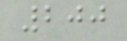200
